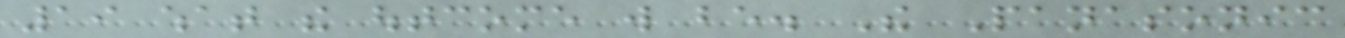19 what the outcome will be. The Panasonic
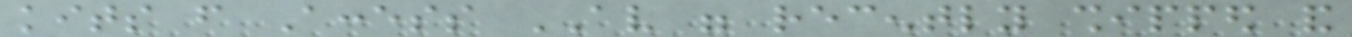kits from Access AV were recently shipped and
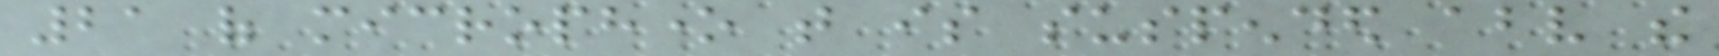21 of microphone that is suspended above the
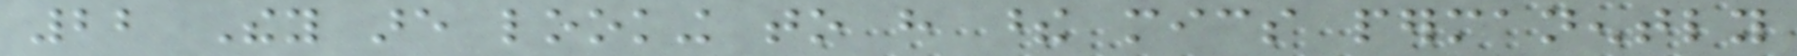22 They are looking to have these mics permanently
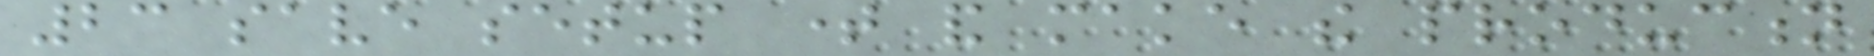23 save setup time and make the production
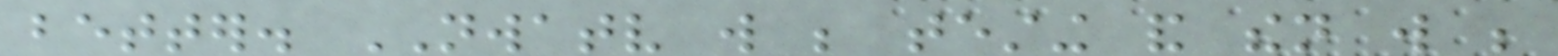better. NWATV will be testing and then will be
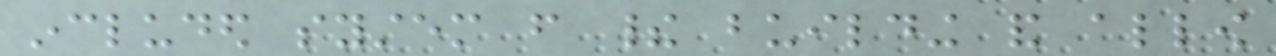included system from their building and allow
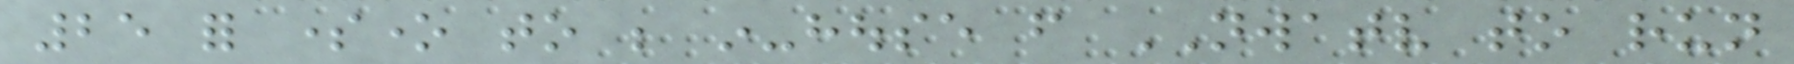25 for someone to be in-house from NWATV to run
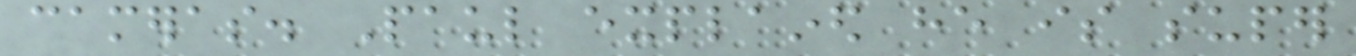cameras. Paul explained he is super
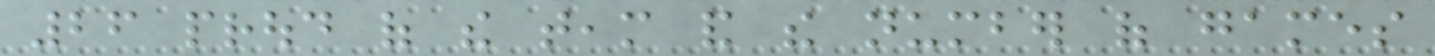26 proud of the team and the number of games
